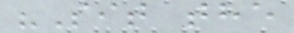"Sit the
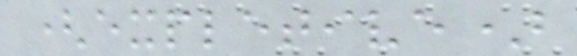(expletive)
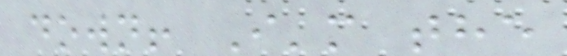down! I'm the
